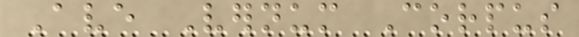Ave Vernum Corpus
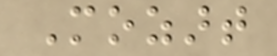Mozart
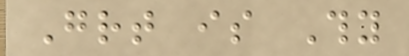Great is Thy
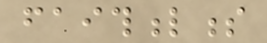faithfulness
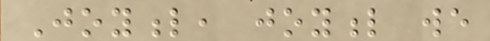Joyful, joyful we
